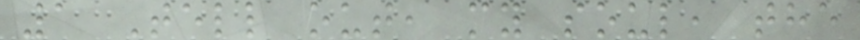1 Tell out, my soul, the
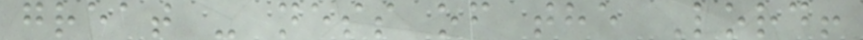great - ness of the Lord!
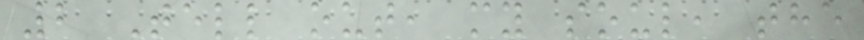2 Tell out, my soul, the
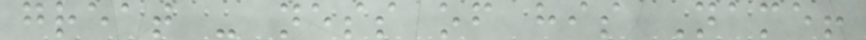great - ness of his Name!
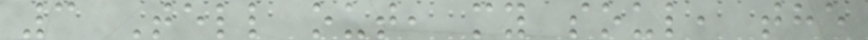3 Tell out, my soul, the
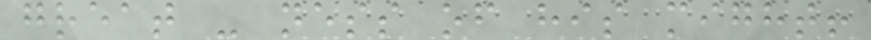great - ness of his might!
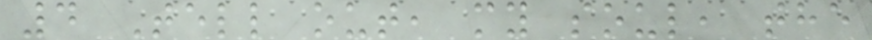4 Tell out, my soul, the
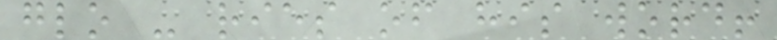glo - ries of his word!
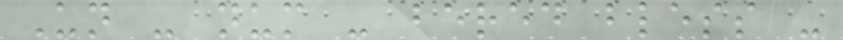Un - num - bered bless -
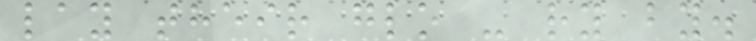lay their glo - ry by.
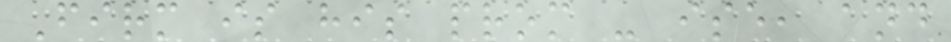Firm is his prom - ise, and
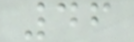46
